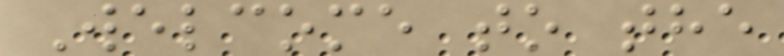Welcome to the
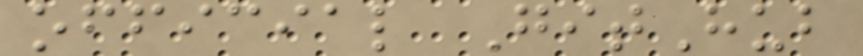official GitHub
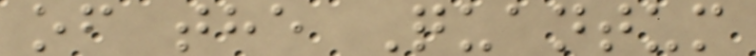of the Quantum
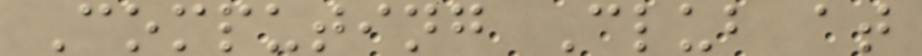Computing Club at
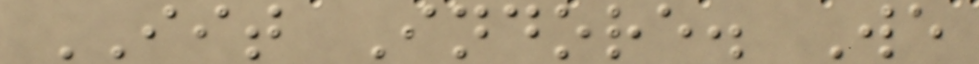IIT Indore. We
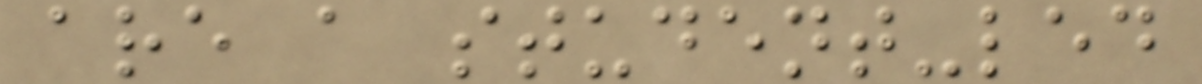are a student-led
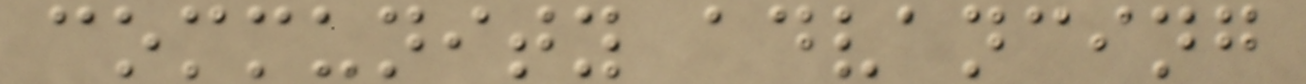community advancing
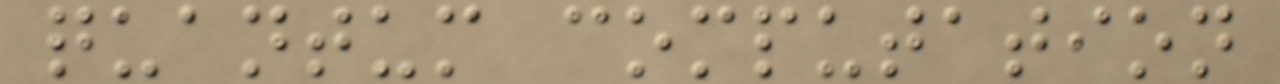quantum computation
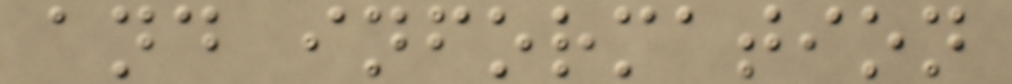and information
